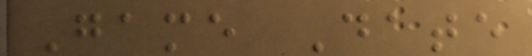Game Date
